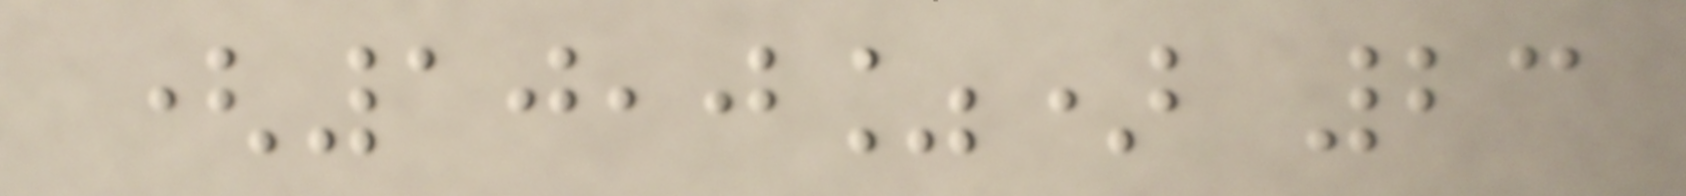(10,0%) 23
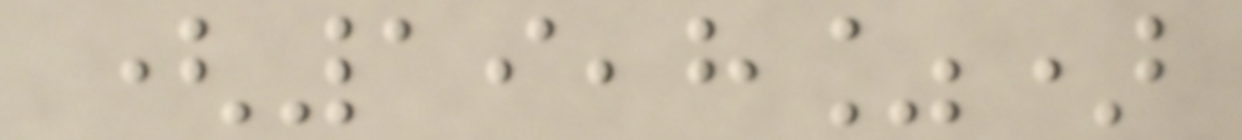(19,8%)
